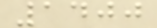1400
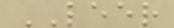LEER
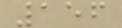156
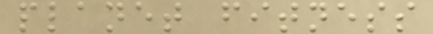planet fitness
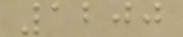1200
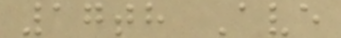17th Ave
